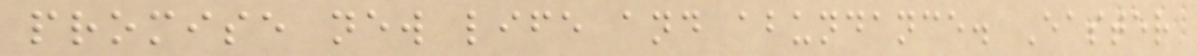promise new life and abundance. Easter
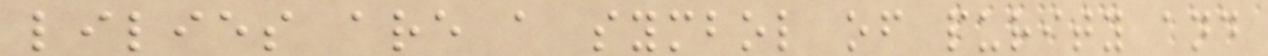lilies are a symbol of purity and
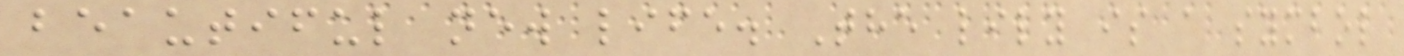beautiful new life. The lily is a symbol
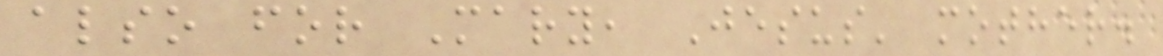also for Mary, Jesus' mother.
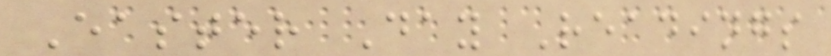Easter Day Readings
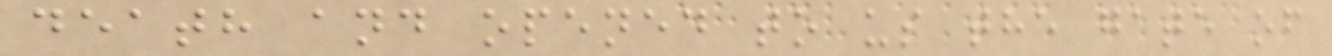death and opened to us the gate of
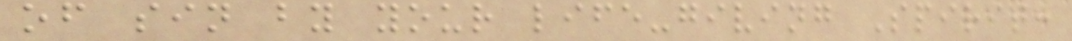of sin by your life-giving Spirit:
